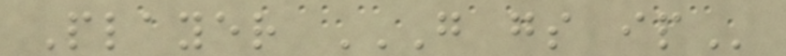Player G GS IP
